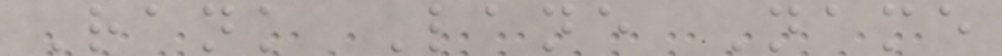Rank Lane Name
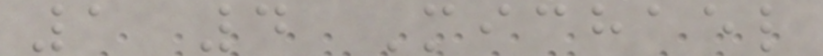1 4 Michael
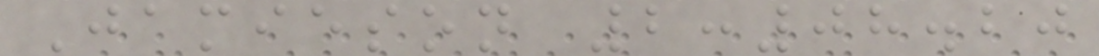Jamieson 2:08.20
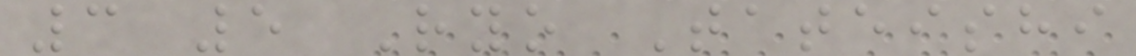3 5 Ryo Tateishi
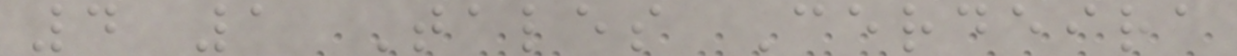4 1 Tales Cerdeira
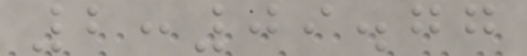2:09.77
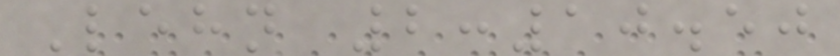Lehn 2:10.50
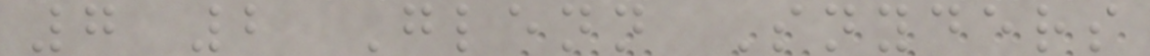7 2 Glenn Snyders
